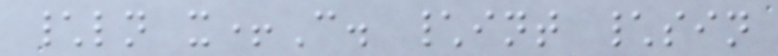\ln x+C. \int \sin
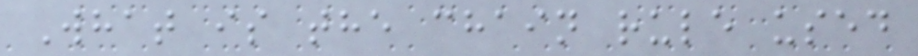What is the chain rule used
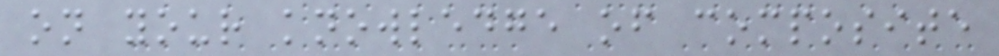on your knowledge of composite
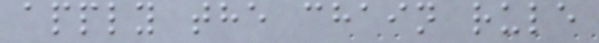apply the chain rule
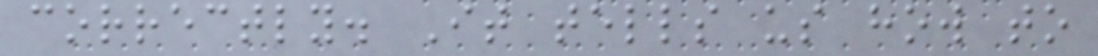correctly. It tells us how to
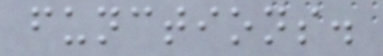functions.
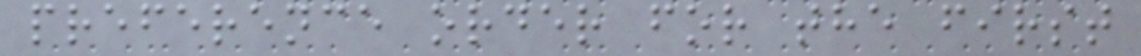preference order for the first
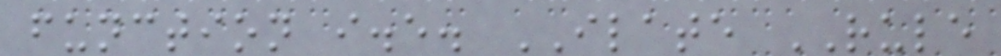function i.e. ILATE RULE
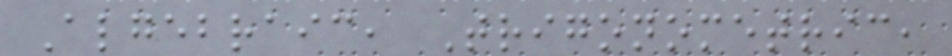Algebraic, Trigonometric,
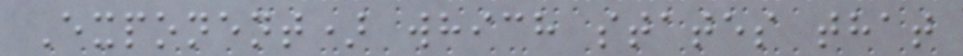Exponent) which states that
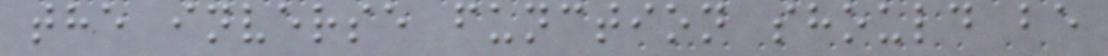the inverse function should be
